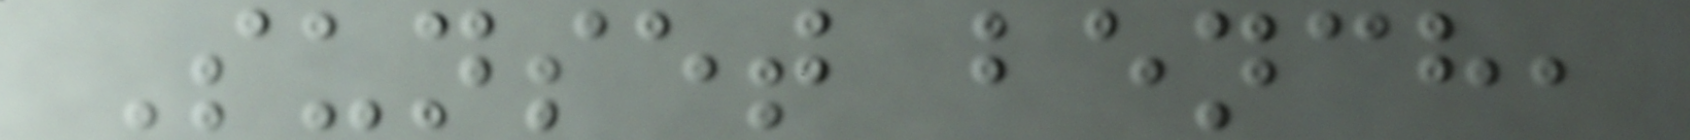Sunset bench,
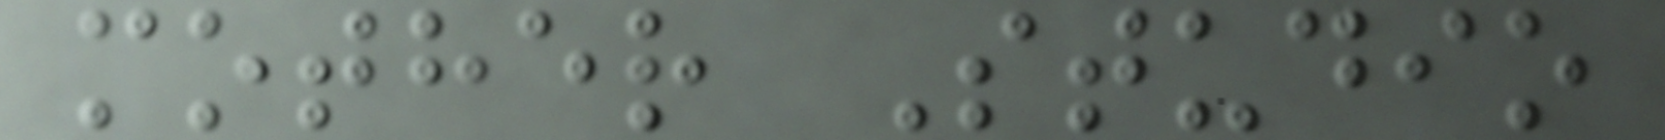mother Studio
